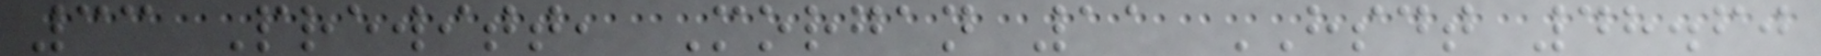33 Prewitt, Morgan 11 HSDT 48.60
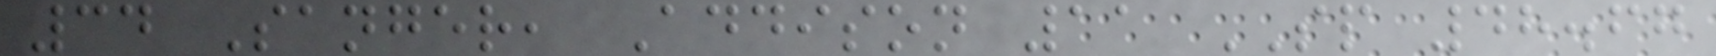34 Sanger, Addison 11 SP 48.67
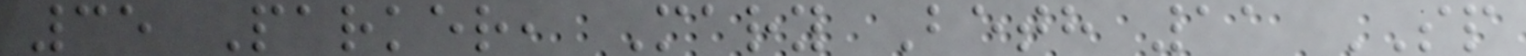35 Parker, Mary Beth 11 SP
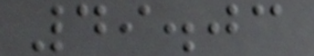49.03
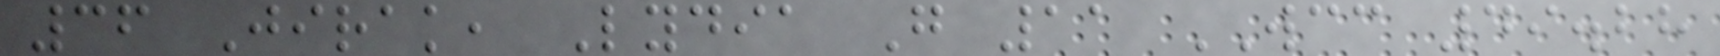36 Jirak, Lydia G 11 WCC 49.28
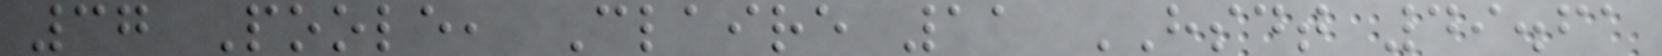37 Poole, Claire 11 HSDT 49.61
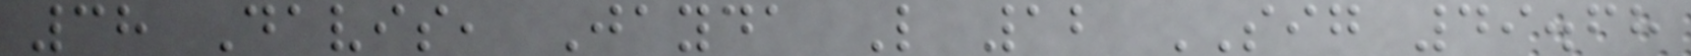38 Davis, Jayda L 12 SIG 49.68
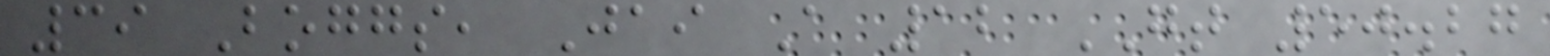39 Boggs, Jai A 12 GT 50.27
